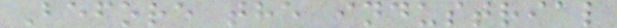Before the industrial
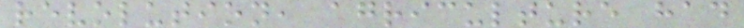revolution, agriculture had
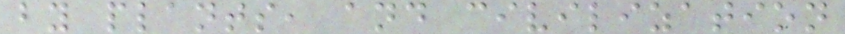by plants, and civilization
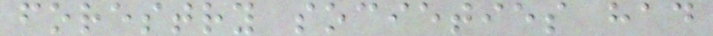forestry societies had
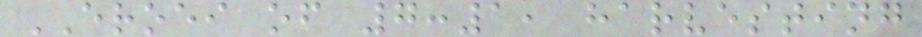EROEI of 7:1, harvesting
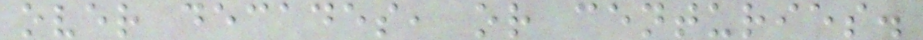over decades, or centuries.
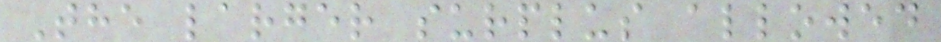The larger surplus allowed
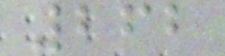262
